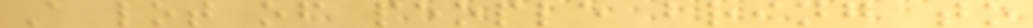A lot of people bring to
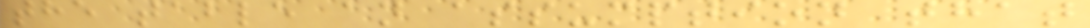the table an assumption that
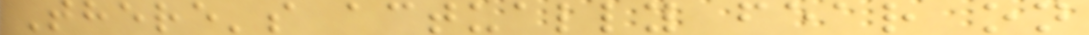There's actually fear on
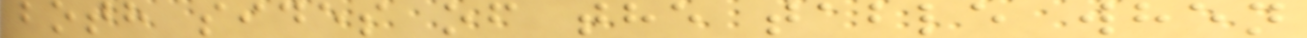both sides of the table when
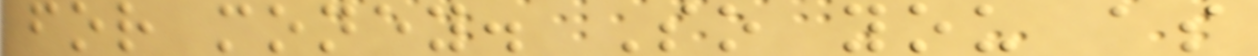for money. So you as
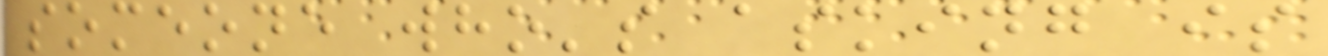someone who's asking is
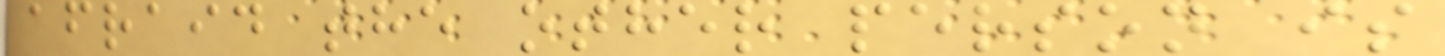afraid the other person is
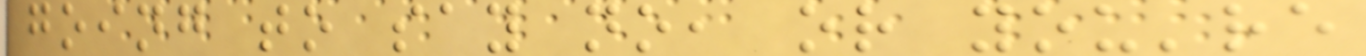going to say no, or you're
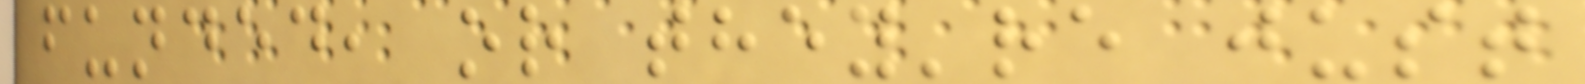funded, or they're just
